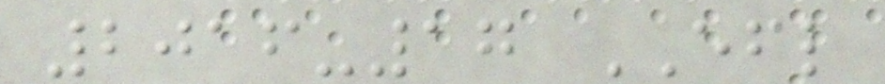2016-17 EFL
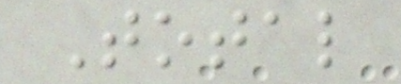Total
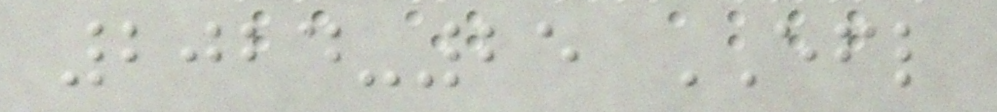2024-25 EFL
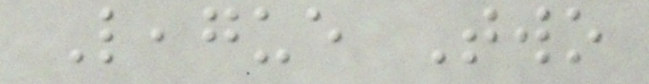League Two
